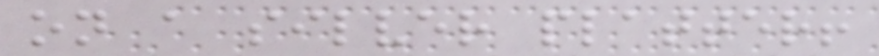on a silver platter!
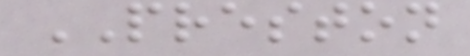PRESTON
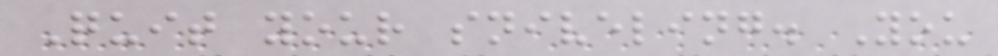Quit your sniveling. You
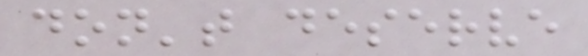don't deserve
